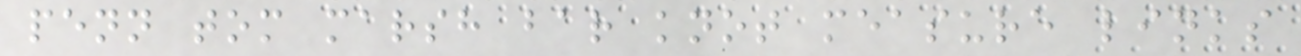penn tom marsh bar knot measure links
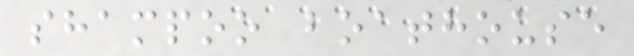shampoo boathouse
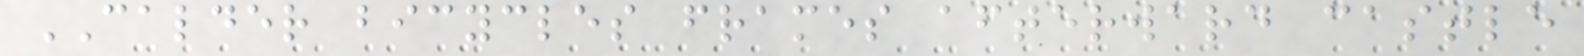CALDER bicycles frames afterward castle
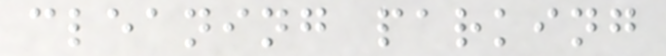cleaning parking
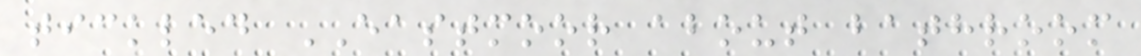tickled EASTMOOR about bathroom
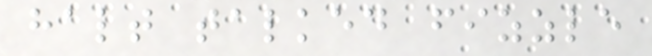halt talked fizzle
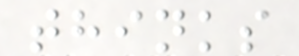thinks
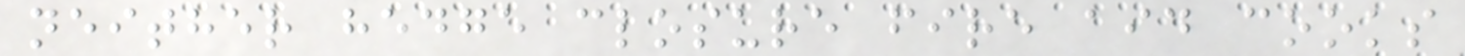neither hedge closure fire aid cooks
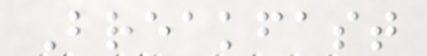Breakfast
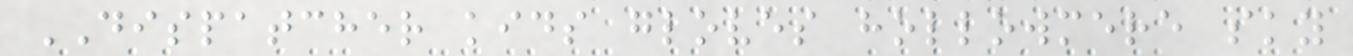DISPATCHER kids gloves hollowmere sky
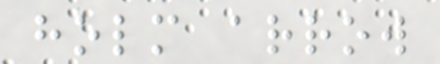holm arrow
